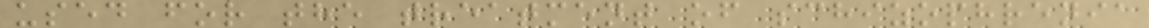used for the treatment of schizophrenia
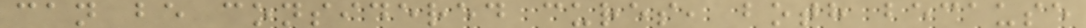can be considered cures, both because
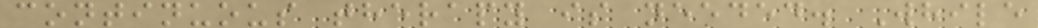continuous therapy is needed. While
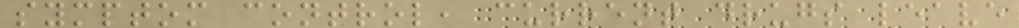symptom control, current drugs leave
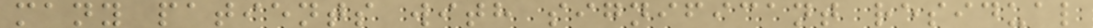many patients with significant residual
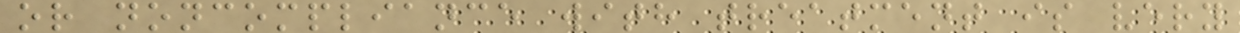or noncompliance with treatment is very
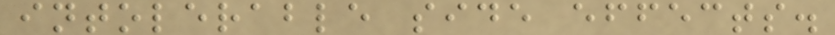intolerable side effects.
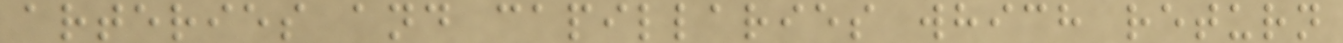arteries and capillaries which return
